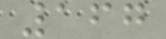167
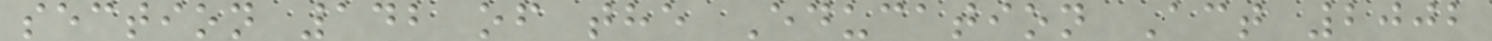section 142 of the Education Act 2002
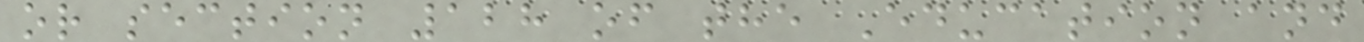or section 128 of the Education and
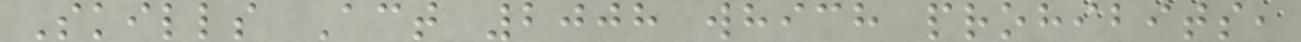Skills Act 2008 which prohibits,
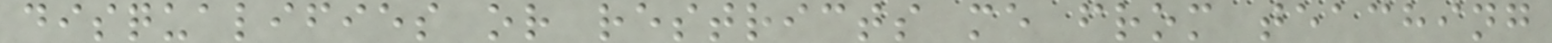disqualifies or restricts me from teaching
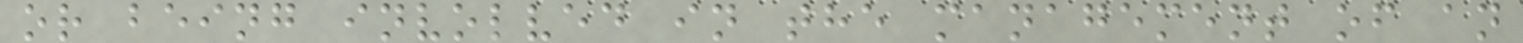or being involved in the management of an
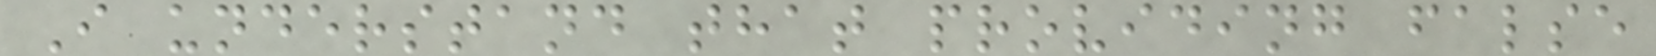I understand that providing false
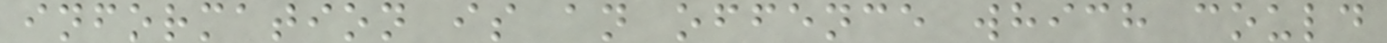information is an offence which could
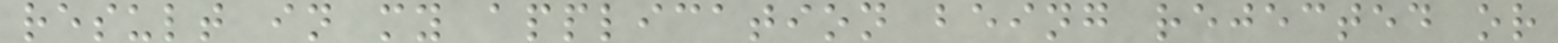result in my application being rejected or
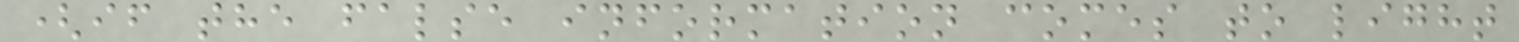(if the false information comes to light
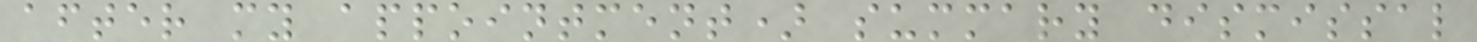after my appointment) summary dismissal
